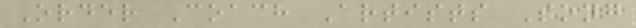Order Coach Artists Song
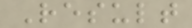Result
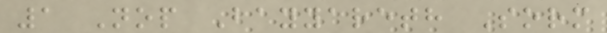1 Nop Bayyareth Sorm
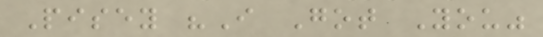Pisey "I Got You"
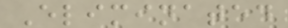Eliminated
